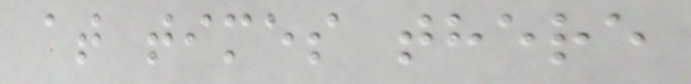at times there
